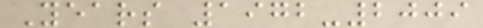Years 1972-2009
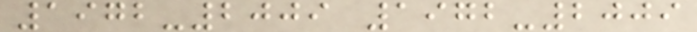1972-2009 1972-2009
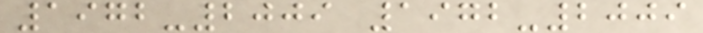1972-2009 1972-2009
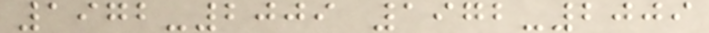1972-2009 1972-2009
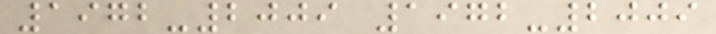1972-2009 1972-2009
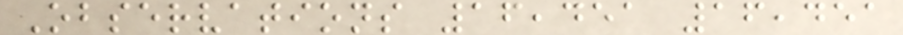Observations 16,451 16,451
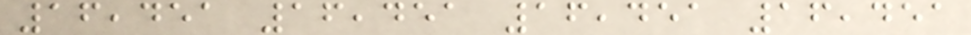16,451 16,451 16,451 16,451
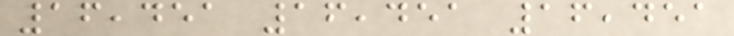16,451 16,451 16,451
